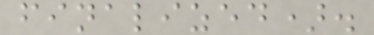finalized).
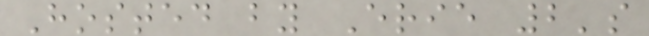Hosted by Erie 2's
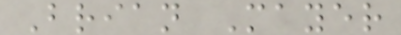Brian Mayer
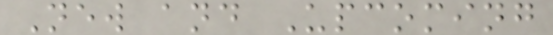New and Upcoming
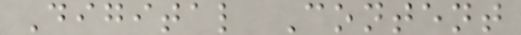Digital Content
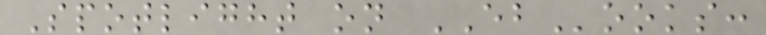Spotlight on EBooks:
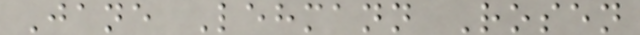Jane Lehmann Rosen
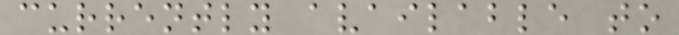currently available to
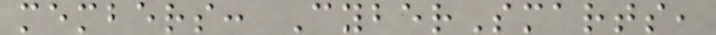members: CyberSmarts,
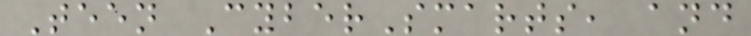Teen CyberSmarts, and
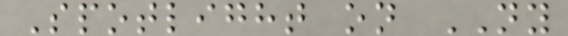Spotlight on NY
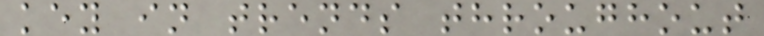key in trends throughout
